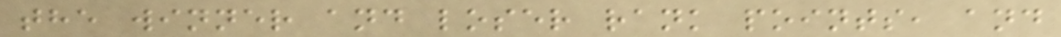the winner and loser rank points, and
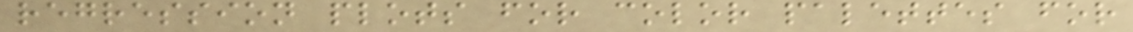regression plots for color palettes for
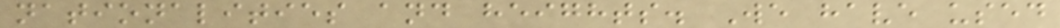nationalities and heights. We have used
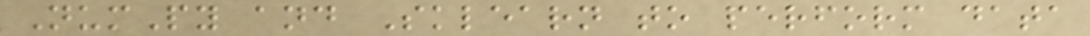NumPy and Sklearn to perform data
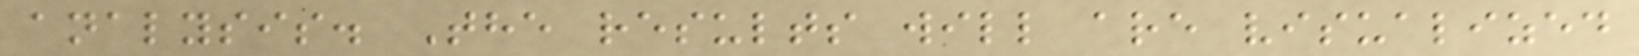analysis. The results will are visualized
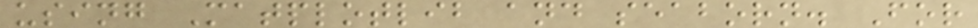using Matplotlib and seaborn. For
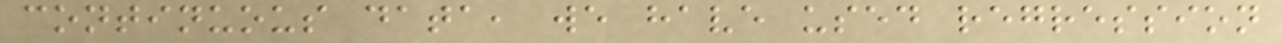continuous data, we have used regression
